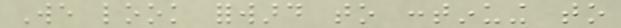We look forward to continuing to
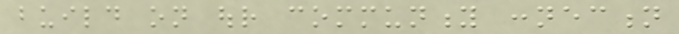build on our community connection
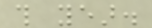this year.
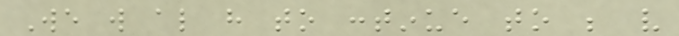We will also have to continue to be very
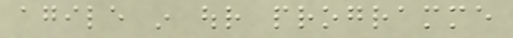agile in our programme
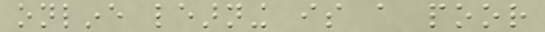online learning is a poor
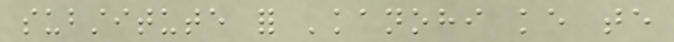substitute for 'kanohi ke te
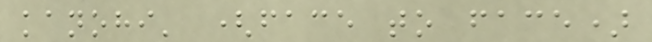kanohi' (face to face)
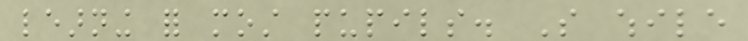learning for most pupils. So while
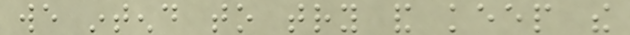we intend to try and keep the
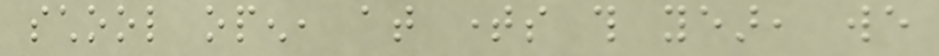school open, at times this year, we
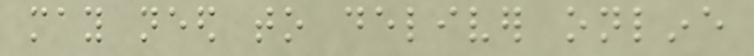may need to deliver online
